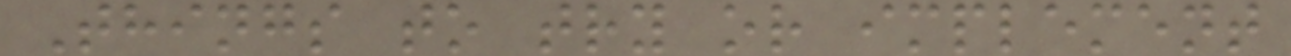Things to try or implement
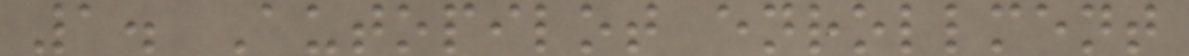1. Autopilot enrollment
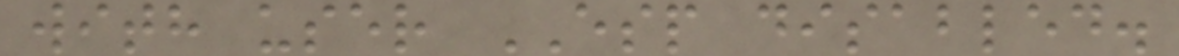with user ESP disabled.
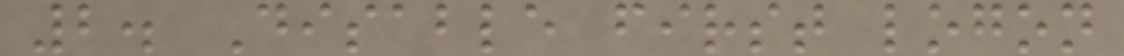2. Disable first logon
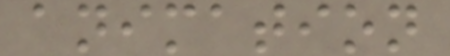animation
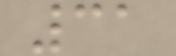31
